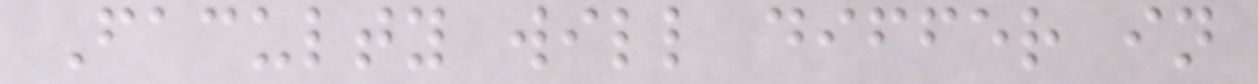Faculty will differ in
